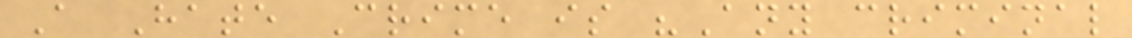A Hate Crime is "Any criminal
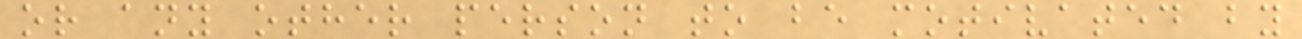or any other person to be motivated by
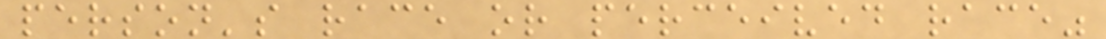person's race or perceived race"
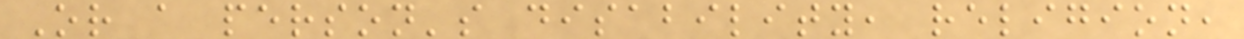Or a person's disability, religion,
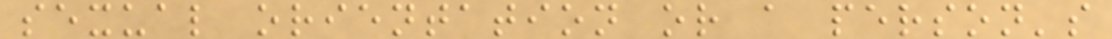sexual orientation or a person's
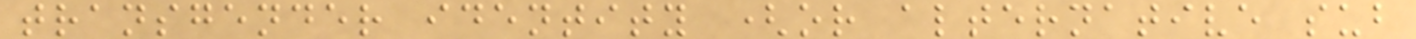transgender identity (or alternative sub
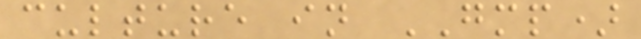culture in GMP)
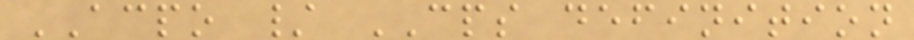ACPO / CPS definition
